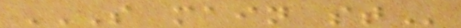S MAIN ST
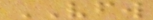VFW
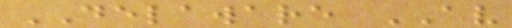DELAWARE AV
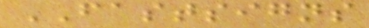FASTSIGNS
